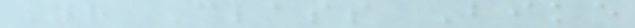Yr Class Bike
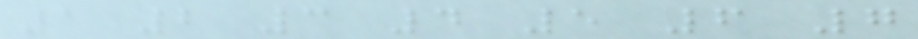1 2 3 4 5 6 7
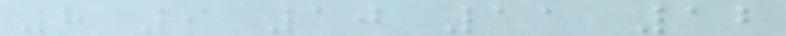8 9 10 11 12
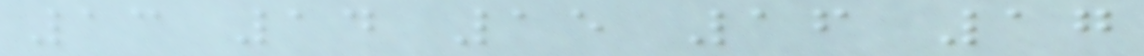13 14 15 16 17
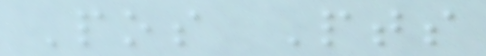Pos Pts
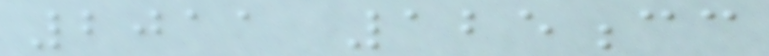2011 125cc
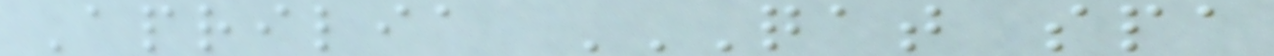Aprilia QAT SPA
